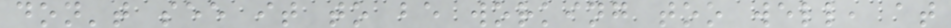don't see it to be working too well, at
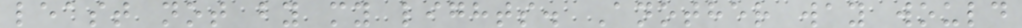least not by my lights. Another way would
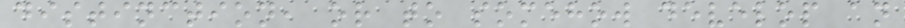distinction, or to somehow develop an
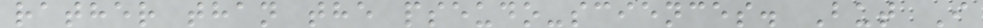rather than the pseudo-sciences. But I
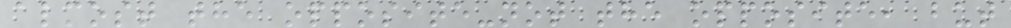almost the opposite-not the opposite, but
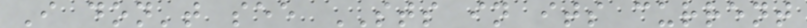I don't see STS in its current
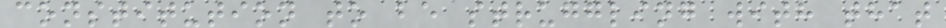constitution to be struggling with that
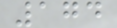174
